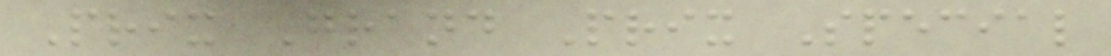Prix Grand Prix Special
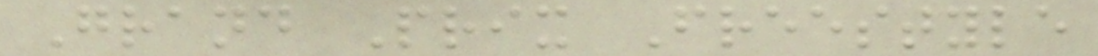Grand Prix Freestyle
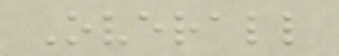Overall
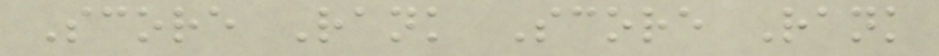Score Rank Score Rank
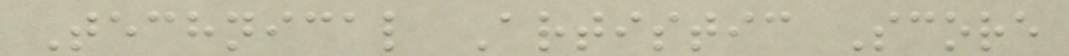Technical Artistic Score
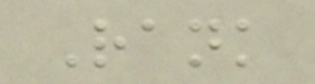Rank
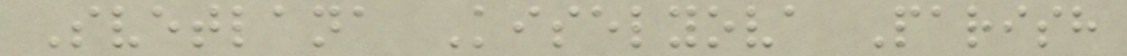Svetlana Kiselyova Parish
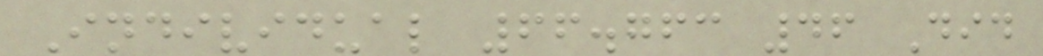Individual 66.763 46 Did
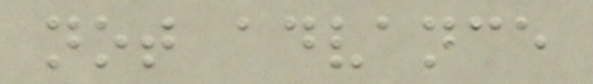not advance
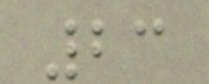23
